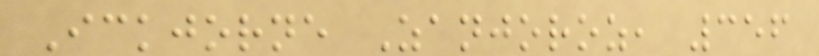Ickjorne Zanjoroz, 356
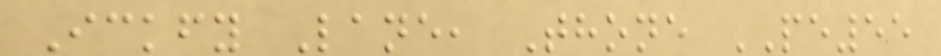Ickfy Lane, Thone PE55
